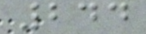244
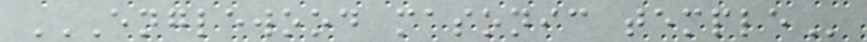ENGLEWOOD MASONIC TEMPLE
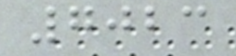7023
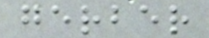gerber
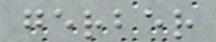gerber
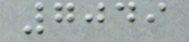7049
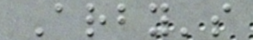Arby's
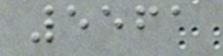5561
